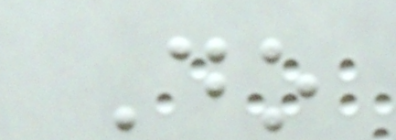Do
